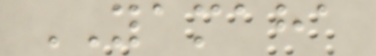YAMAHA
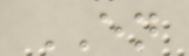EN
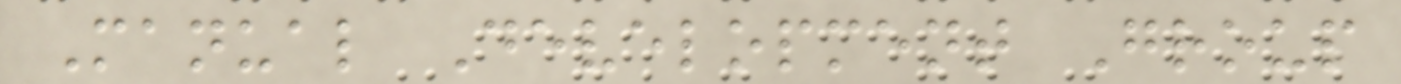Manual Development Group
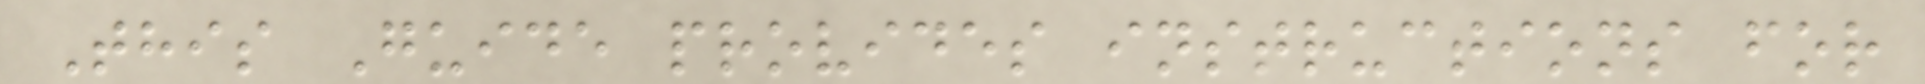This Guide provides instructions for
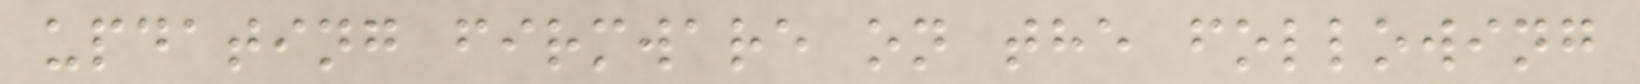updating firmware on the following
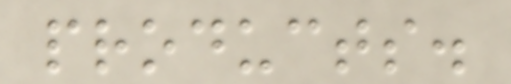products.
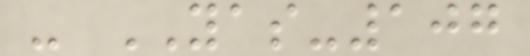- YAS-107
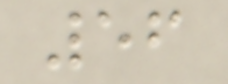56
